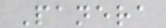Panera
